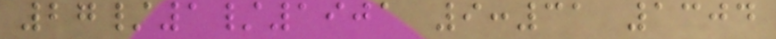27/1/1901 9:31 1304
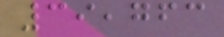39,763
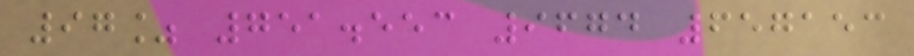97% 751.553 9674 657153
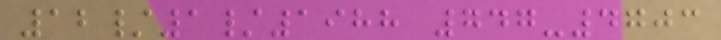12/1/1988 747-4703
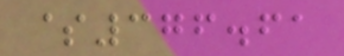$376.61
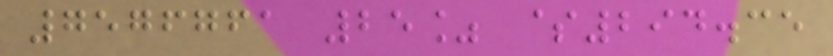7576761 25% $294.35
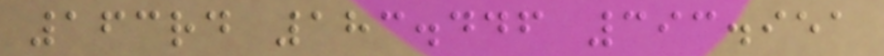163rd 183.446 393.951
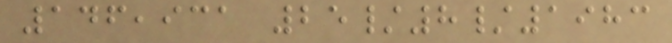146,931 25/8/1983
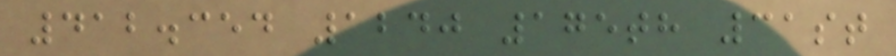412.354 1240 175th 31st
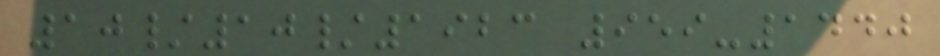10/10/1923 959-1440
